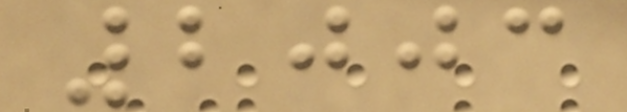2003
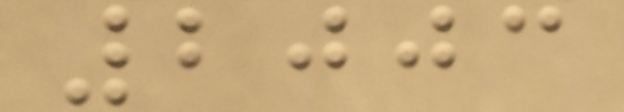2003
